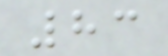83
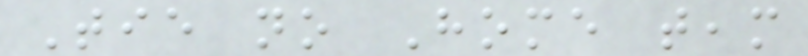Tie no Home team
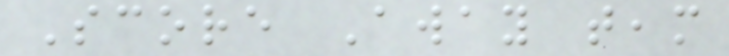Score Away team
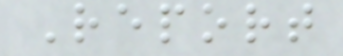Report
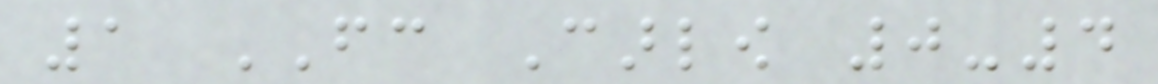1 FC Carlow 0-4
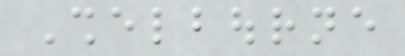Shelbourne
